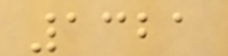1321
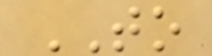TO
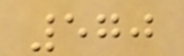570
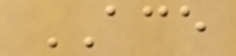ACE
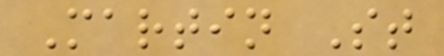Martin St
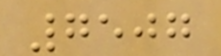7507
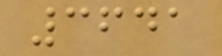3641
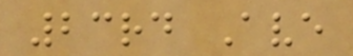23rd Ave
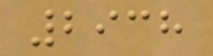2938
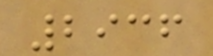2936
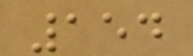154
